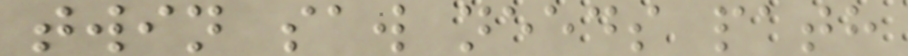twin saw needs path
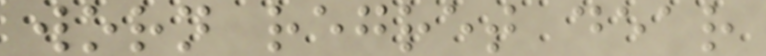worn regret dear
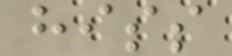hiss
